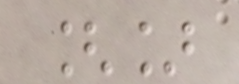[]
